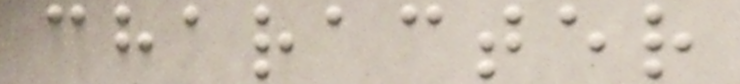character
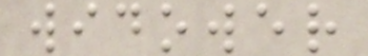widower
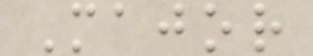Major
